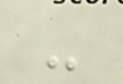-
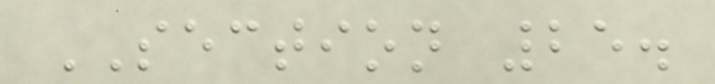SECTION 25.
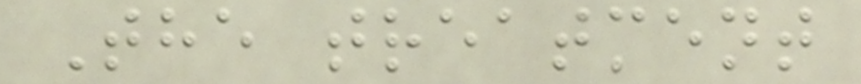The treatment
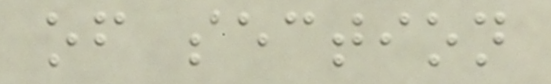of section
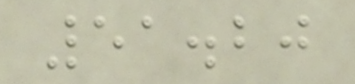51.20
